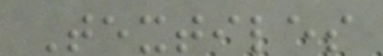Textiles
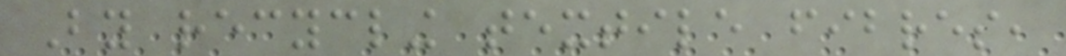By recycling textile fibres,
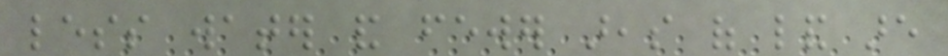less water and fewer areas of land are
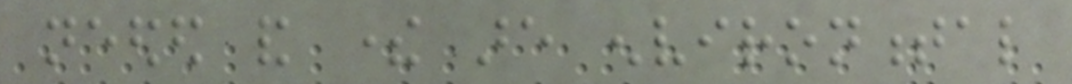needed and there are environmental
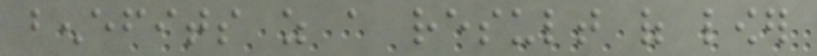benefits as a result of lower
